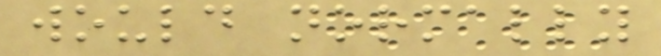would normally
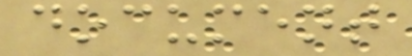document
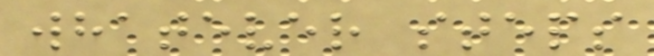whatever steps
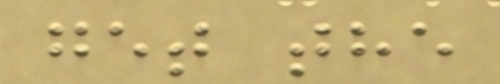get the
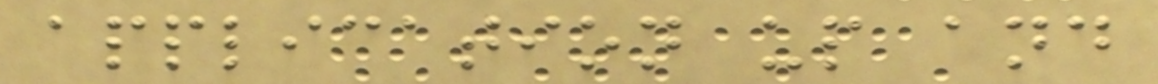application up and
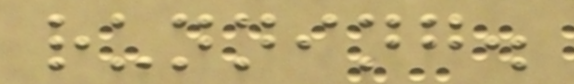running.
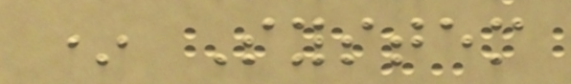* System
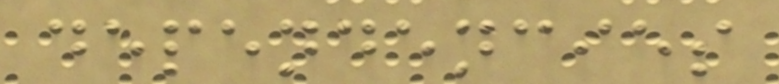dependencies
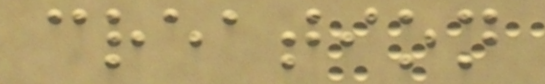creation
